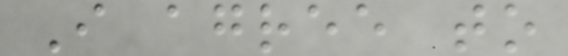I agree to
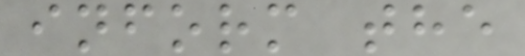inform the
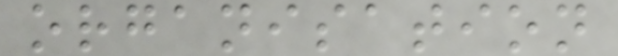organisation
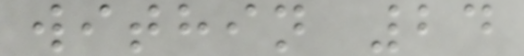within 24
